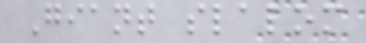Giant slalom
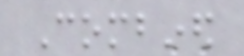Combined
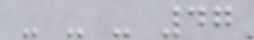- - - 47
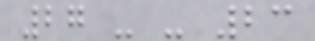27 - - 23
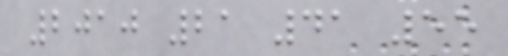2010 21 41 55
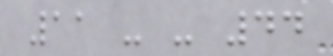11 - - 44
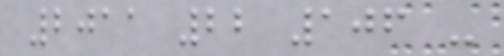2011 22 106 -
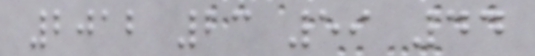2012 23 59 44
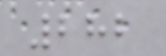282
